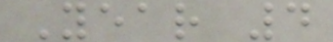Year 4
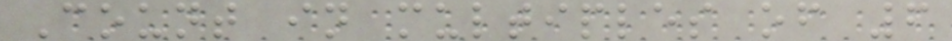Count in multiples of 6
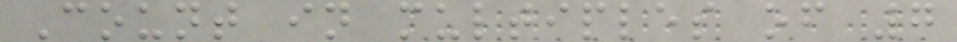Count in multiples of 7
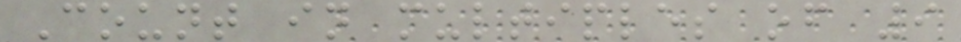Count in multiples of 9
